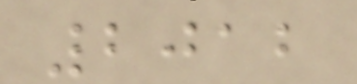2012
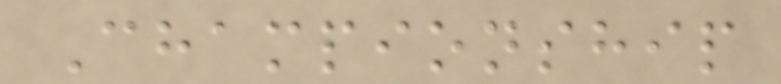Championship
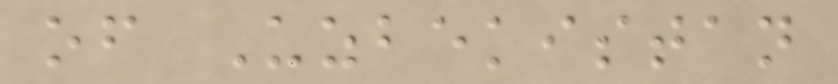of Uzbekistan
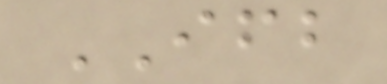IFB
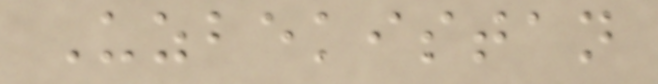Uzbekistan
